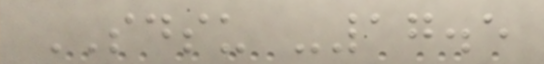SDSU -17.5
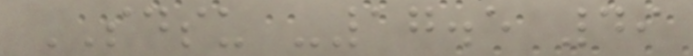SDSU -17.5 49
